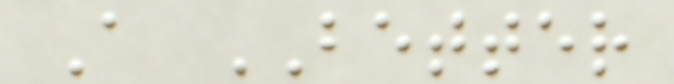A BETTER
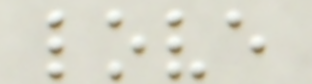love
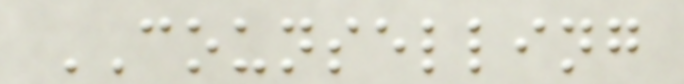COUNSELLING
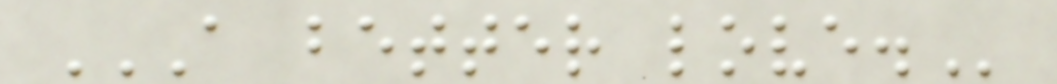A BETTER LOVE.
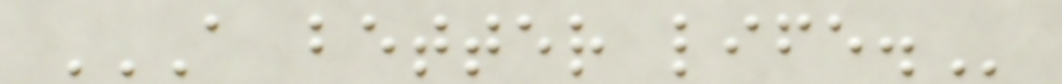A BETTER LIFE.
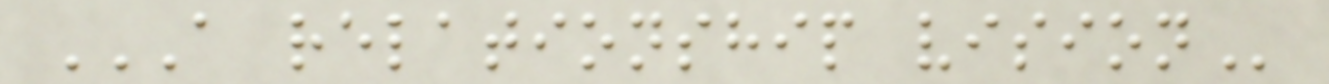A RELATIONSHIP VISION
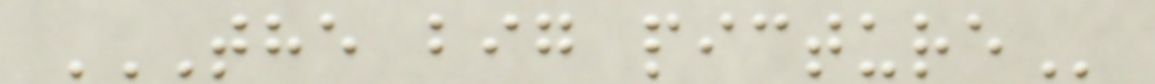THE BIG PICTURE
